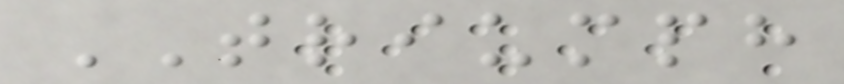TRIUMPH
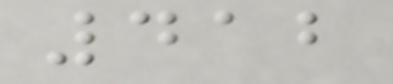412
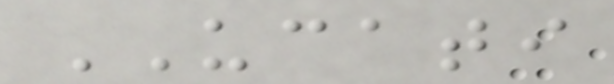UCATI
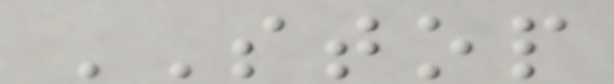STOP
